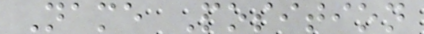Name Position
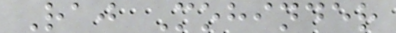Raj Mohinder
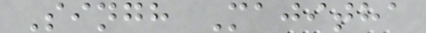Singh Majitha
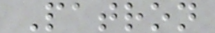Patron
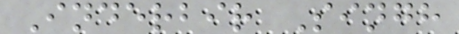Inderbir Singh
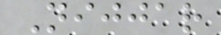Nijjar
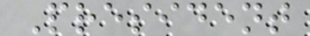President
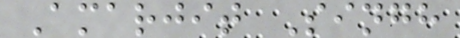Amarjit Singh
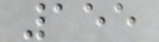155
